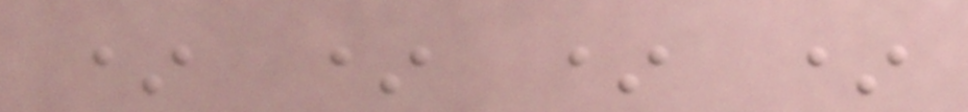* * * *
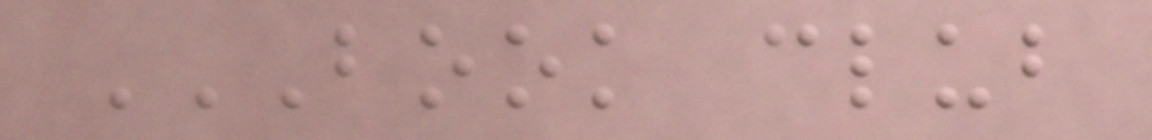BOOK CLUB
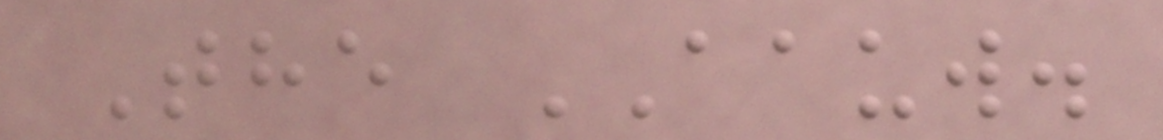The AAUW.
